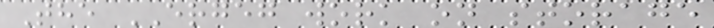The ERGEG work on storage
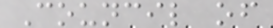Council of
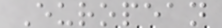European
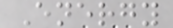Energy
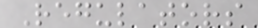Regulators
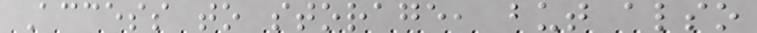Access to storage, but also
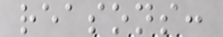reasons:
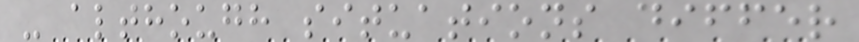- although situations differ
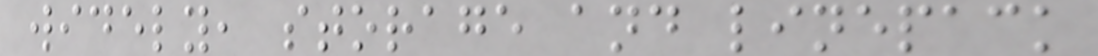widely, storage and linepack
